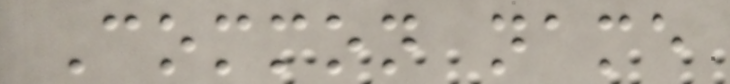Common name
